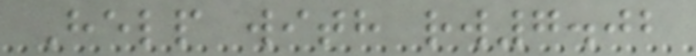Help with rw7.02
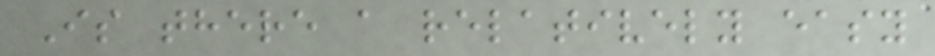Is there a relatively easy
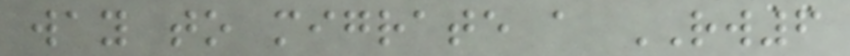way to migrate a RW6
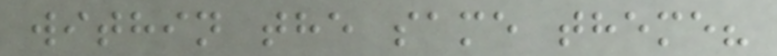within the same theme?
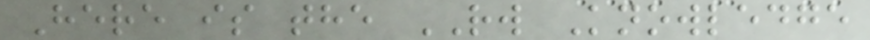Here is the RW Knowledge
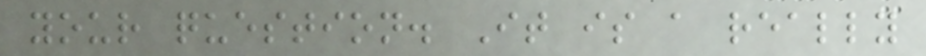your question. It is a really
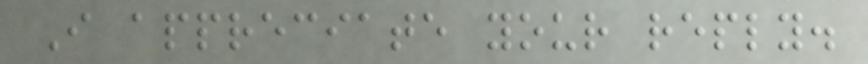I appreciate your reply.
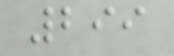299
